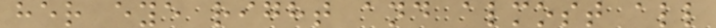her eye right and almost all
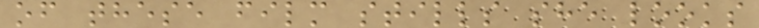of these film stills she looks
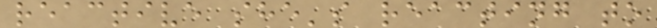reactive she's reacting to
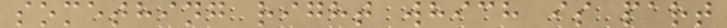something right which is part
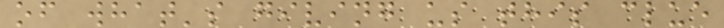of what's giving us this clue
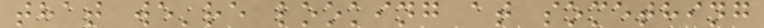that we're looking at something
